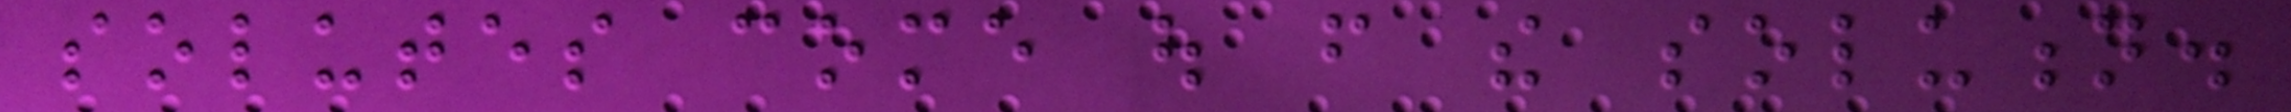solutes come out from the solution.
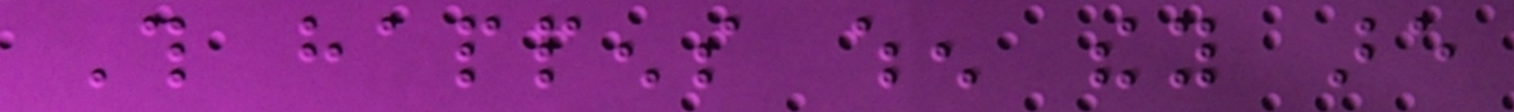This happens when they are
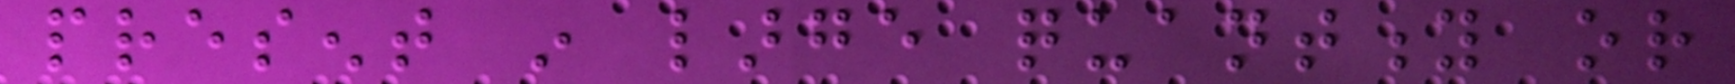present in large quantity or
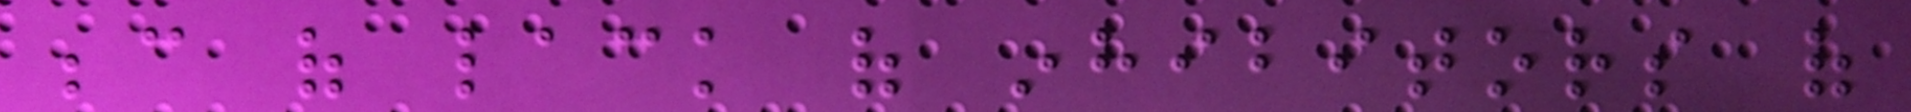because of lack of inhibitors of
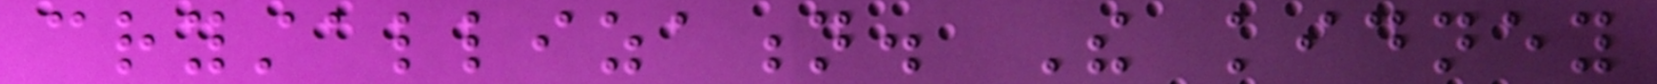crystallization. The kidney
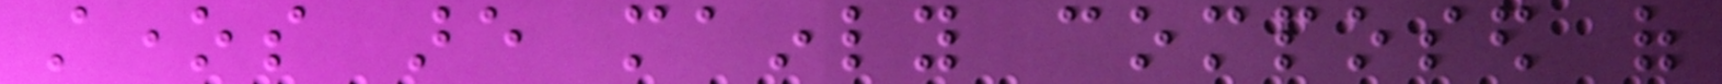stones are mainly composed of
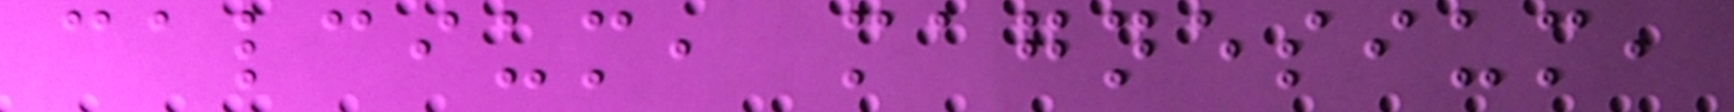calcium, magnesium,
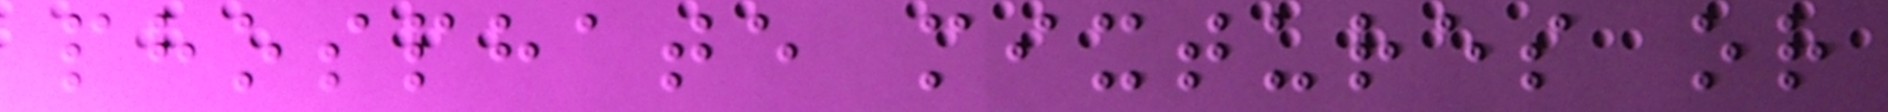phosphate mixtures or
